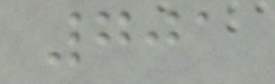701
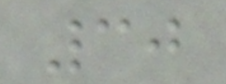30
